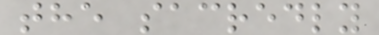the sacredly
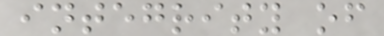integrity of
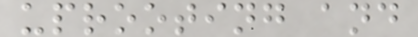uprooting and
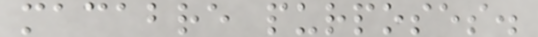macabre purposes.
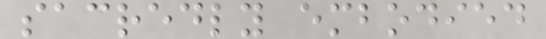sacredly embodied
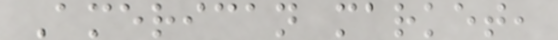American market,
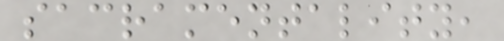sacramentality,
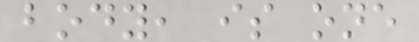body, is one
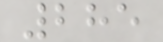285
